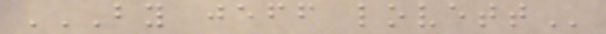BY JEFF LOVETT
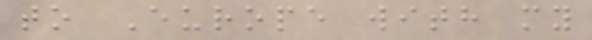to Europe with my
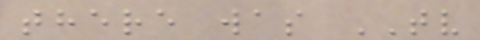there was TV
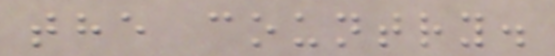the country.
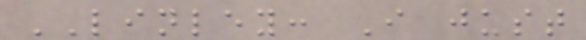LINLEY: I just
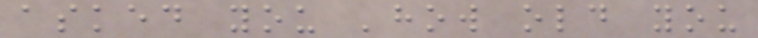asked you 'how old you
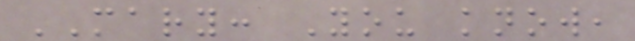MARY: You know,
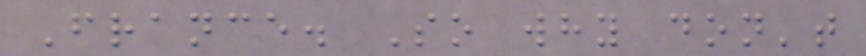France. So why don't
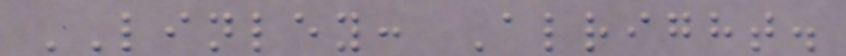LINLEY: Alright.
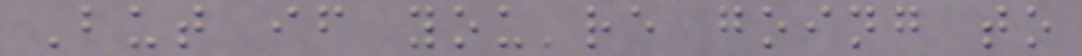But if you're going to
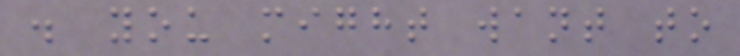. you might want to
